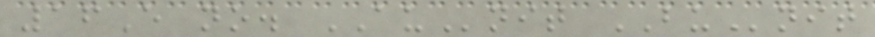16E no. AUnit BUnit
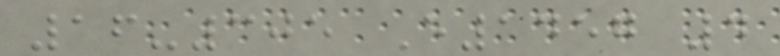16-305 E1457 4
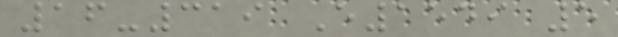16-319 E1549 5
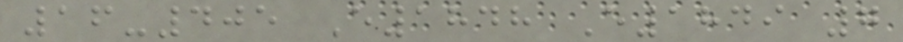16-405 E1848 E1849 7
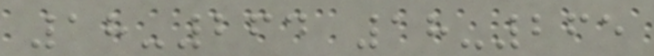18-264 18-265
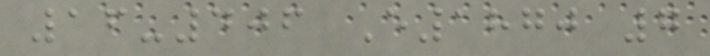16-406 E1870 7
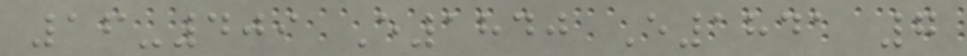16-409 E1840 E1841 7
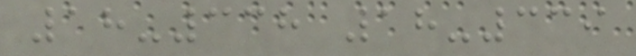18-338 18-339
